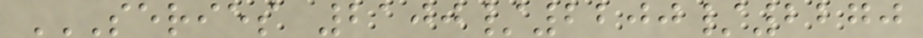SERIES 2100/2200/2270
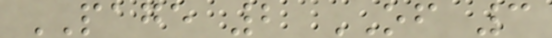PAGE 2 OF 3
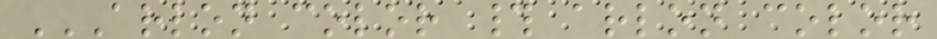ARLON COLOR # ARLON COLOR
